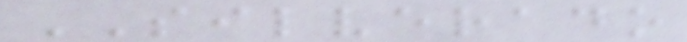SILVERADO
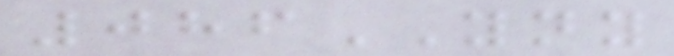086YNY
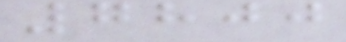7800
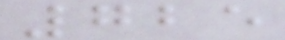725
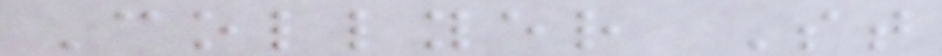Collyer St
